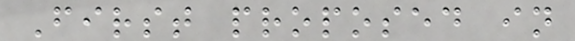First proposed in
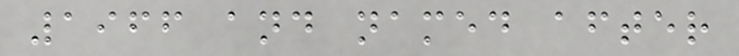1966 and named after
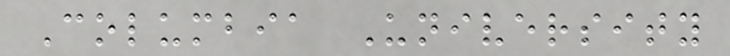Columbia University
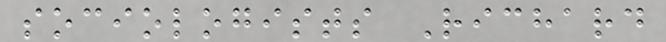sociologists Richard
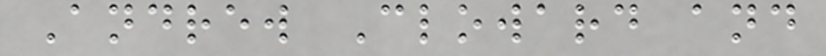Andrew Cloward and
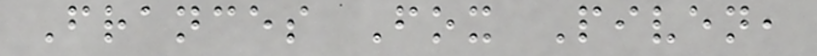Frances Fox Piven,
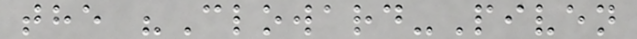the "Cloward-Piven
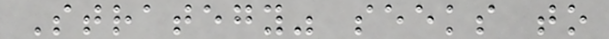Strategy" seeks to
